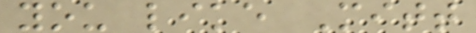you like Mitt
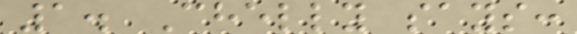1. Chelly says:
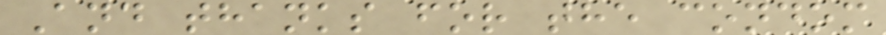And thanks for the condom
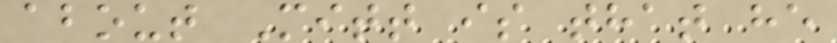about Mitt is that he
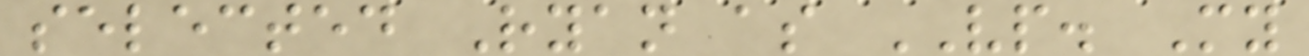selected Ryan as VP. My
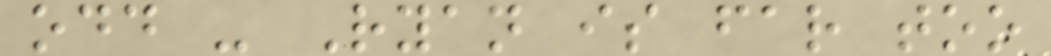odd - Ryan is far too
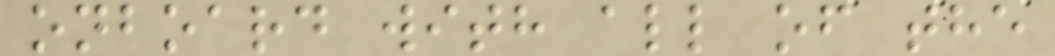onboard with all of the
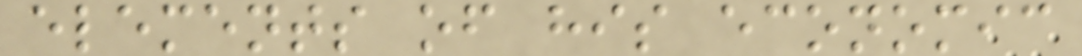elements of his economic
